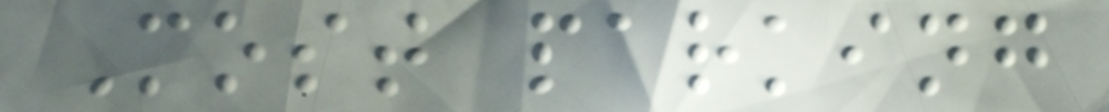Most parking
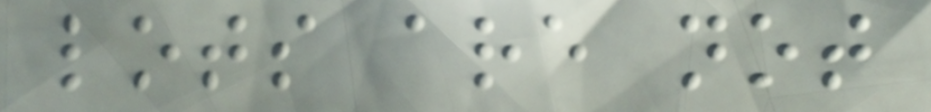lots are not
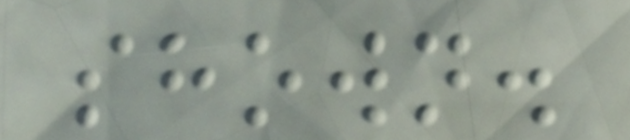shown.
